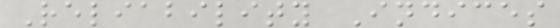Reliability Indices
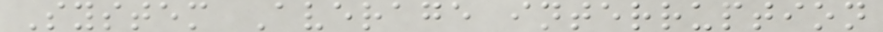System Average interruption
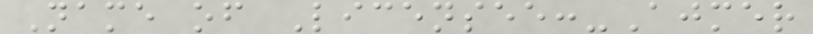Name of Licensee:-Ajmer
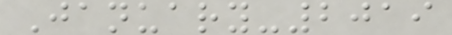January-2019
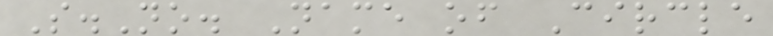S.No. Name of Circle
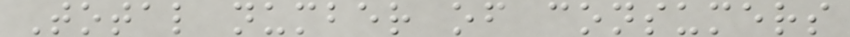Total number of consumers
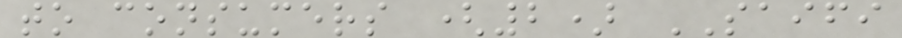to consumers (2) SAIFI
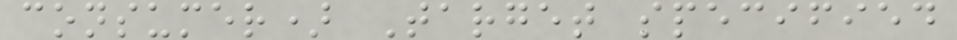consumer) Target specified
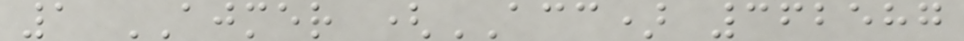1 AJMER (ACC) 362587
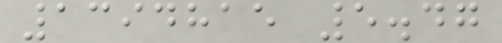1394815 5.47
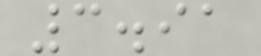3.91
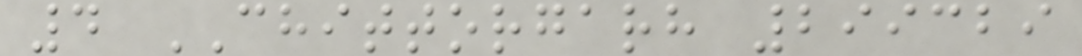4 CHITTORGARH 299329
